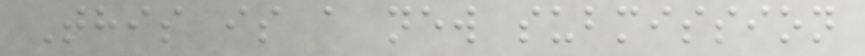This is a new submission
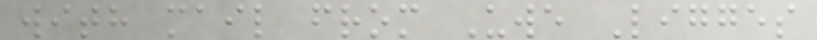with mail from Uwe Ligges
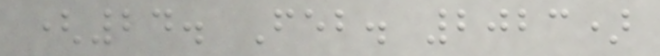(24. Feb. 2023)
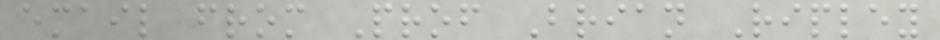email from Prof Brian Ripley
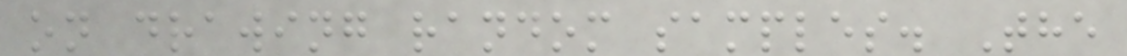on drawing random samples. The
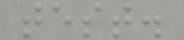test.
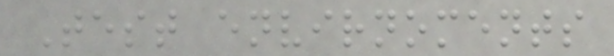Test envirnoments
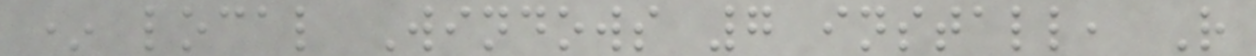* local Windows 7 install, R
